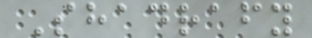Shadrafy
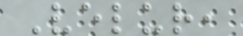Velur,
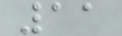11
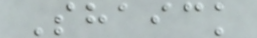Shaick
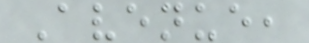Avenue,
